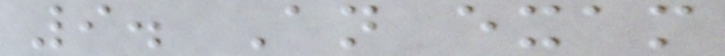9. An exam
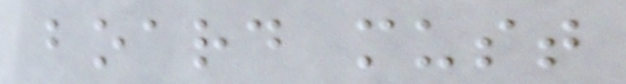board must
